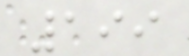199
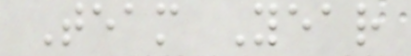Team Year
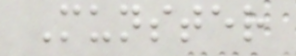Munster
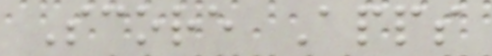Score Apps
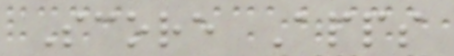Score Apps
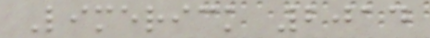Limerick 2014
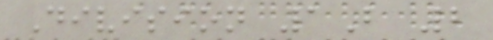Division 1B 2
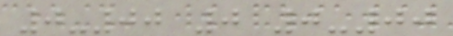0-00 0 0-00
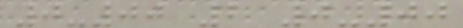0-00 2 0-00
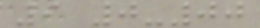9 0-00
